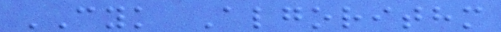CYK Algorithm
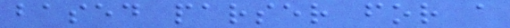based parser for a
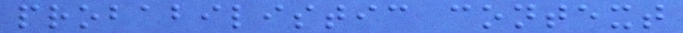probabilistic context
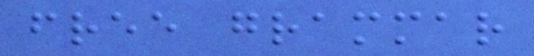free grammar
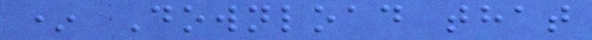* Download that
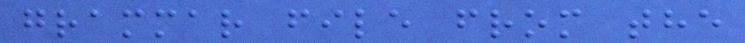grammar file from the
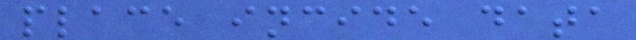place incide data
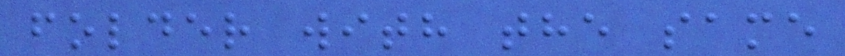folder with the same
